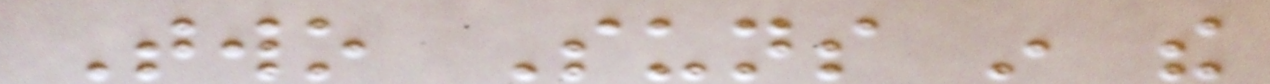Two Suns in the
